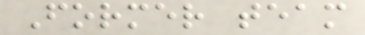Former team
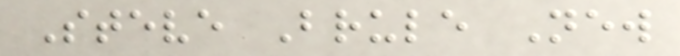Steve Brule New
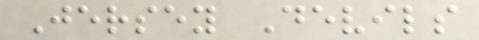Jersey Devils
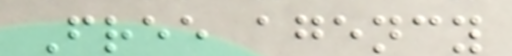Free agency
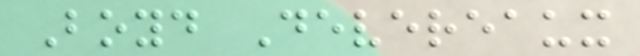Boyd Devereaux
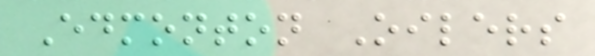Edmonton Oilers
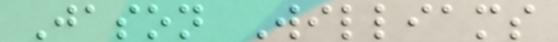Jason Williams
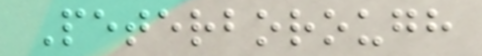Peterborough
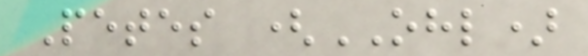Petes (OHL)
